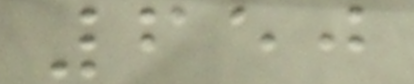650
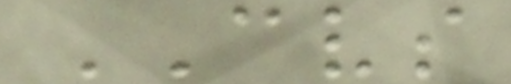CVS
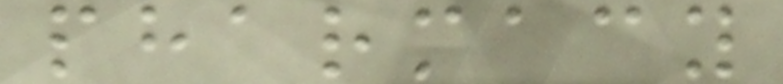pharmacy
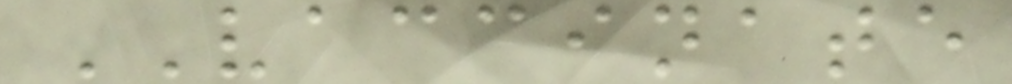VACCINATE
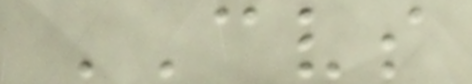CVS
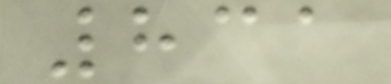831
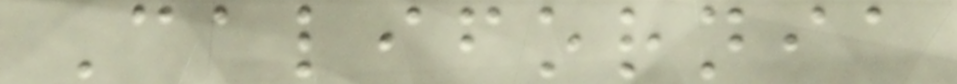California
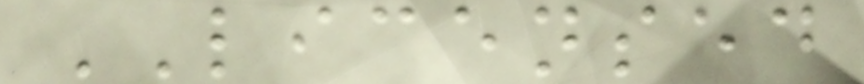LICENSED
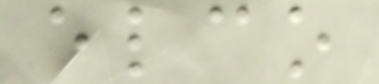elco
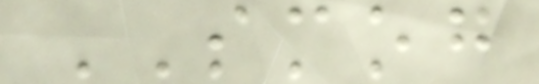SMOG
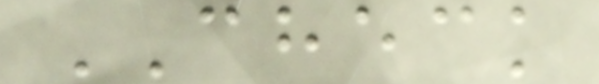CHECK
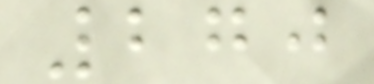270
